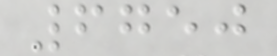6750
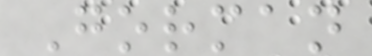Gorman
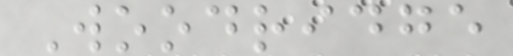Woodridge
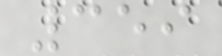359
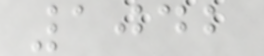1042
